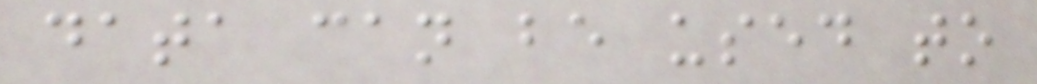data can be used to
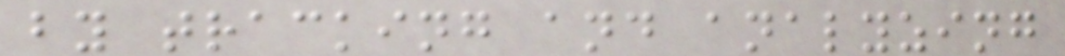by tracking and analyzing
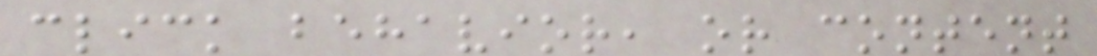click behavior, or content
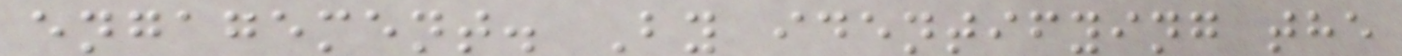engagement. By identifying the
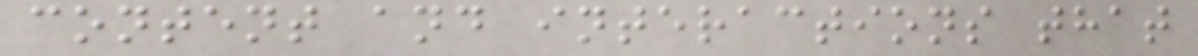content and interactions that
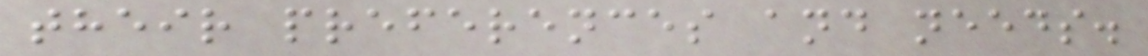their preferences and needs.
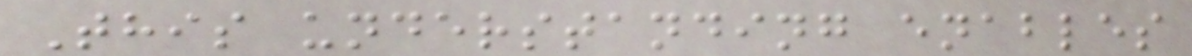This understanding enables
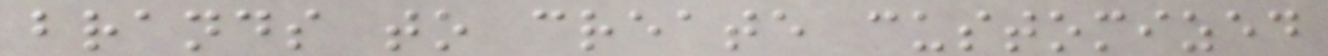brands to create customized
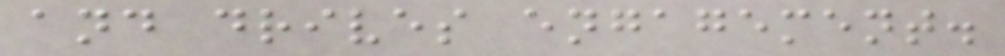and drives engagement.
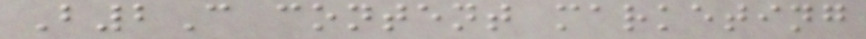B2C content marketing
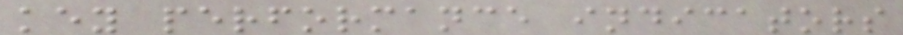key performance indicators
